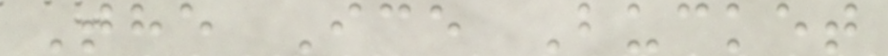The Ice Bucket
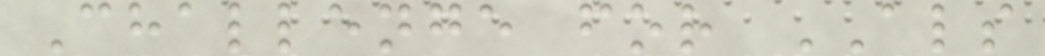Challenge for ALS
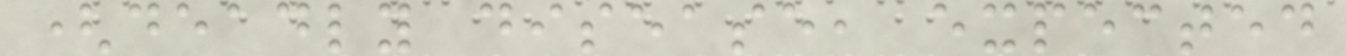(deadly disease, expected
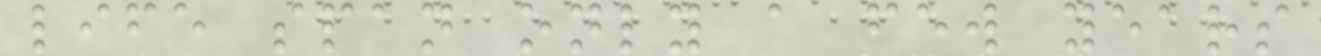life span only a few years
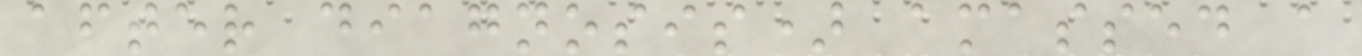after diagnosis) amassed a
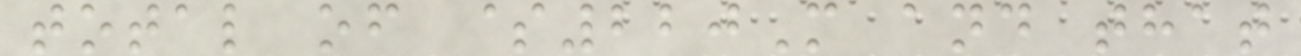total of $220M and that
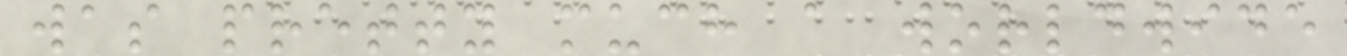was pretty much a worldwide
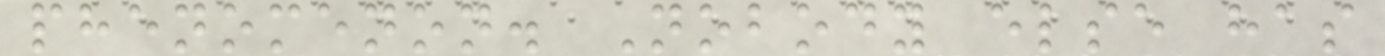phenomenon. Nobody else has
